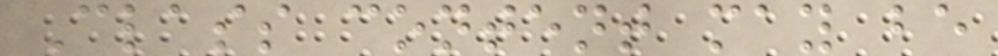Class content may be
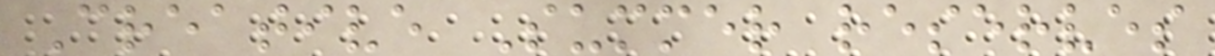Creative Summer reserves
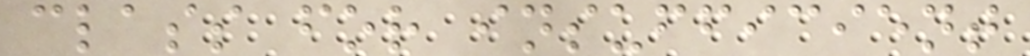class for insufficient
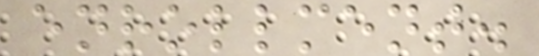enrollment.
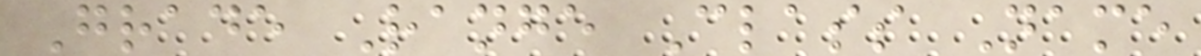Grade Range Class Name
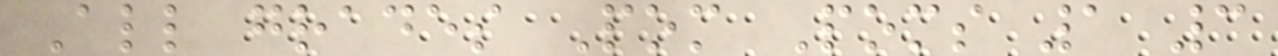All grades Pom Poms 1 3
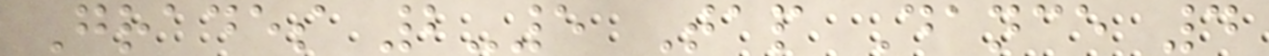Grades 2-5 Tap Dance 4
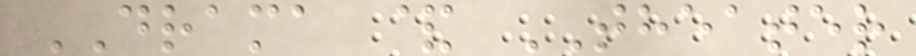DRAMA & THEATER
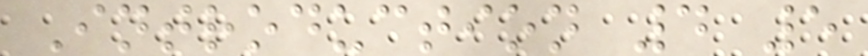Introduction 4 5
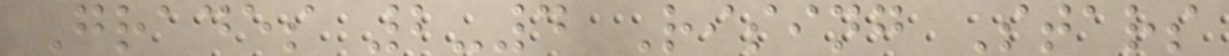Grades 2-4 Rising Stars
